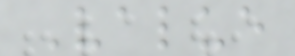Value
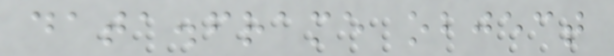data.frame object
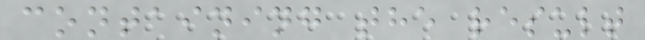containing the result
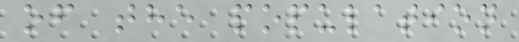of the population
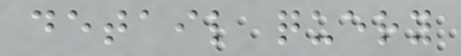detail query
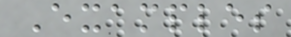Examples
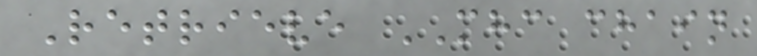Retrieve MHC chain
